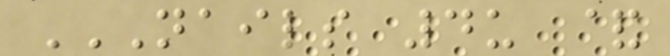NAILS 4U &
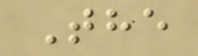The
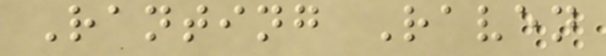Ranting Raven
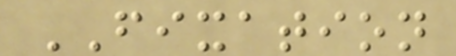FIXATION
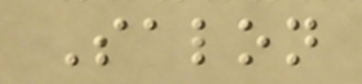Salon
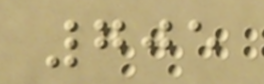705
